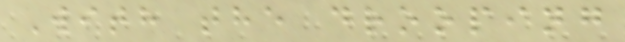With the drooping
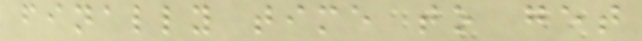finally time to get
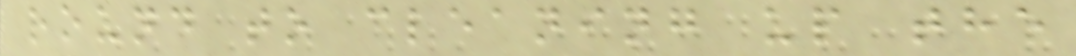round to cleaning up the
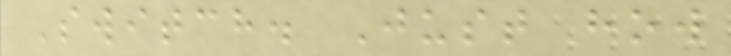Switch. Just how
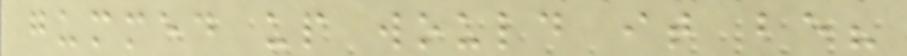gummed up would it be?
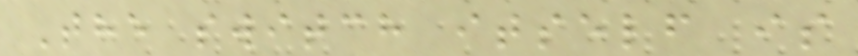The switch itself is
